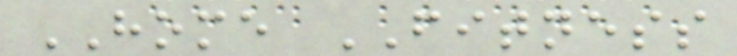HOME FITNESS
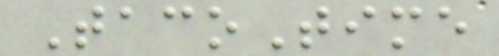TacoTime
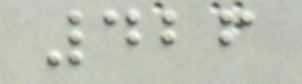426
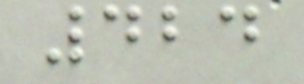424
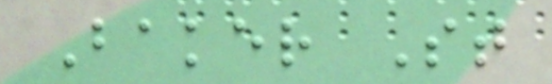Baker St
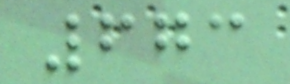673
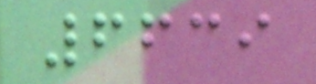6639
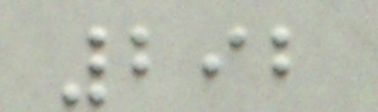292
